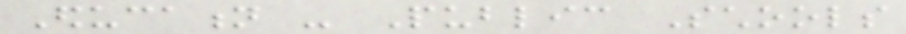Education - Public Schools
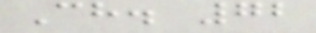Ch. 72
